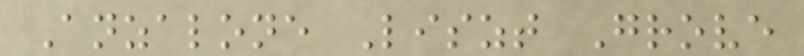Anzalone Liszt Grove
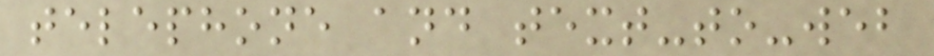telephone and text-to-web
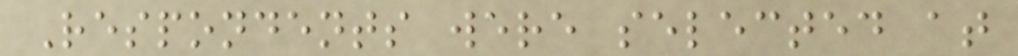Respondents were selected at
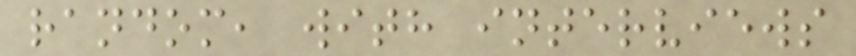random, with interviews
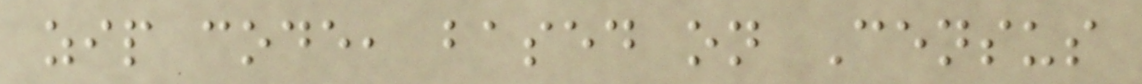zip code, based on Census
